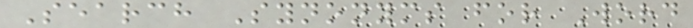Search Synonyms for Word
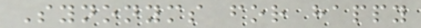Synonyms for happy
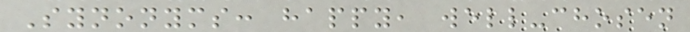Synonyms: happy, well-chosen
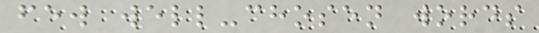few well-chosen words
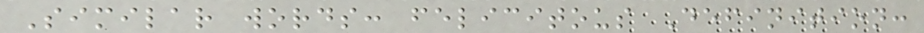Similar words: felicitous Definition:
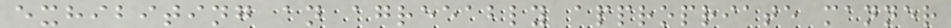exhibiting an agreeably appropriate manner
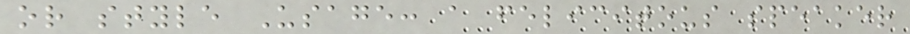or style Usage: a felicitous speaker
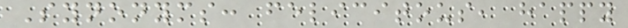Synonyms: felicitous, happy
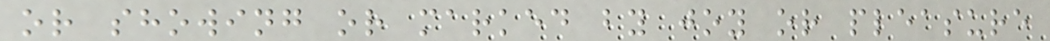or showing or marked by joy or pleasure
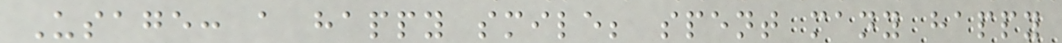Usage: a happy smile; spent many happy
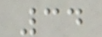34
